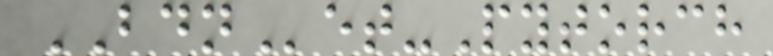BDNet-Pytorch
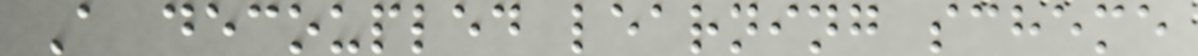A decoupled learning scheme
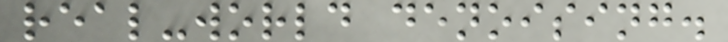real-world denoising.
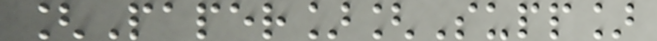[Paper][Supp]
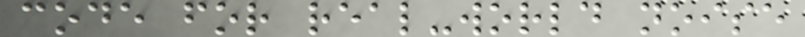code for real-world noise
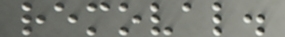removal.
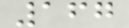167
